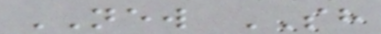NEW SH
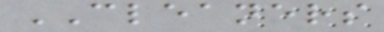CLEANERS
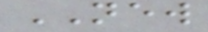NEW
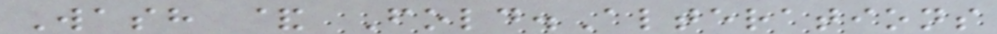Wash & Fold.Alterations
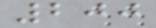200
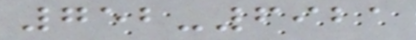752-6921
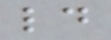ld
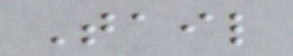Tail
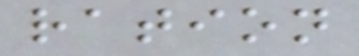ration
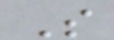S
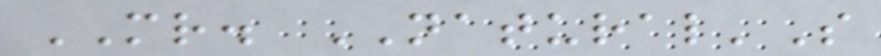MR. NATURAL'S
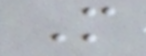M
